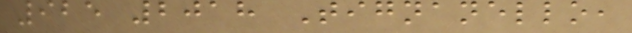925 2018 Tignanello,
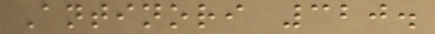Antinori 320.
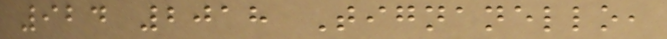924 2018 Tignanello,
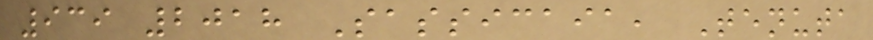939 2018 Sassicaia, Tenuta
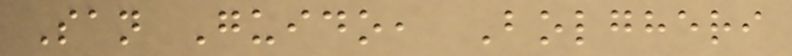San Guido, Bolgheri
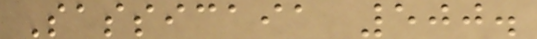Sassicaia 500.
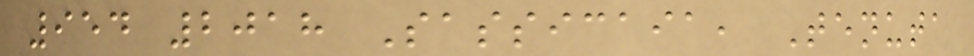954 2018 Sassicaia, Tenuta
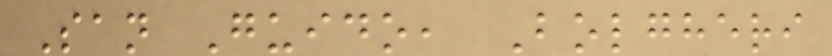San Guido, Bolgheri
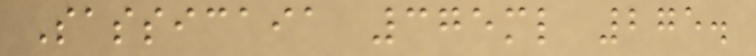Sassicaia 375ml 275.
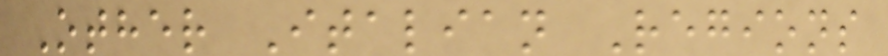Other Italian Regions
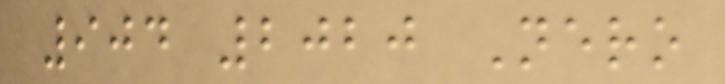904 2020 Nero
